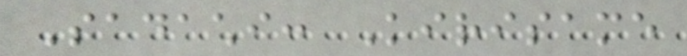Sadachi: Kirisame
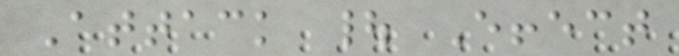Attack | Effect
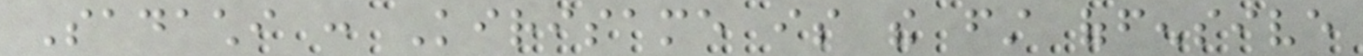Sadachi : Kirisame is the first offensive
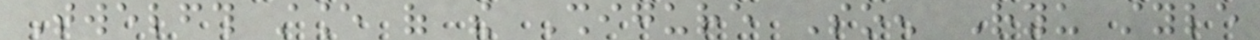Twelfth stance of the Shigure Soen Ryu style
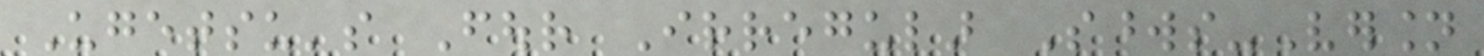Ugetsu's Four Irregular Swords-Version
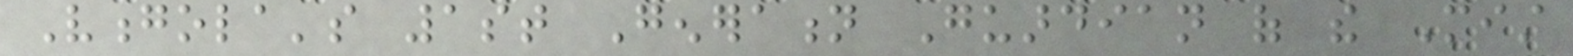Vongola's 1st Generation Guardian of the Mist
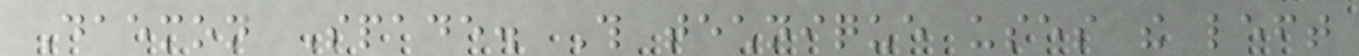Daemon Spade. This technique uses the left
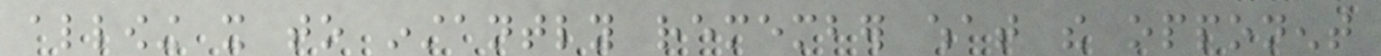allowing it to instantly remember what the opponent
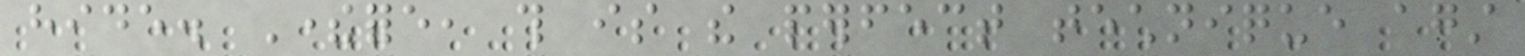hide. Therefore, this is the perfect technique against
